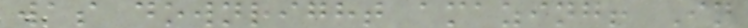was downright amazing! In
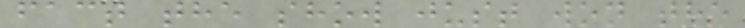fact the show just won the
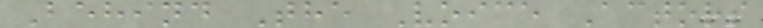Behind The Voice Actors
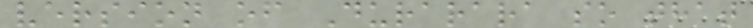version of Durarara so that
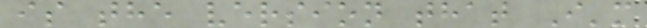is the version that I'm
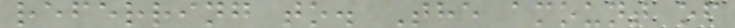referring to. The amount of
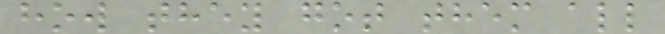how they got them all
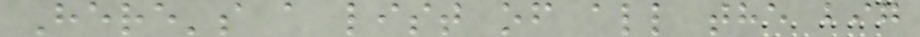Here's a list of all the big
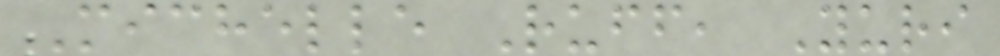Michelle Ruff, Yuri
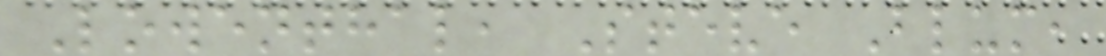Lowenthal, Steve Blum,
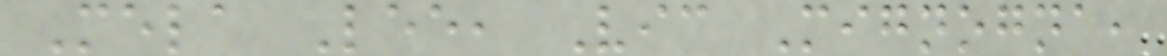Mela Lee, Vic Mignogna,
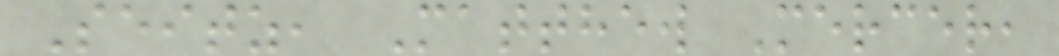Seitz, Matthew Mercer,
